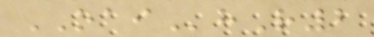OAIhR2
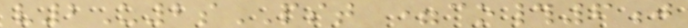v2U2sPST =co#6j
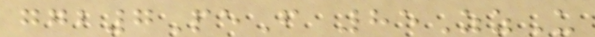ggb7PeF 85ZzU
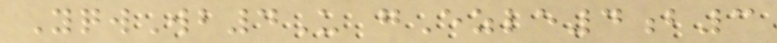YqwWb4U gEzle4b3
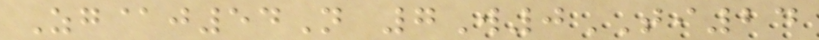Zg@j54N 7W0TI24
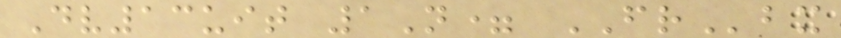Dv13uit 1N= FRbx
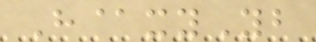H@xyYb
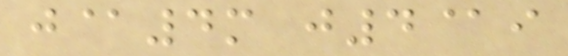j@4m j4@i
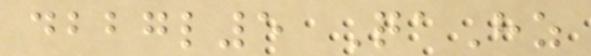dbbgl5 QaHz
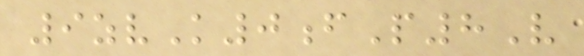9zvK0fP8V
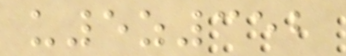u5z352
